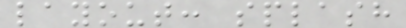layout: splash
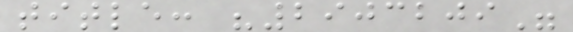title: "2903209"
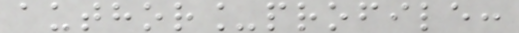author_profile:
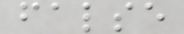false
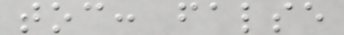toc: false
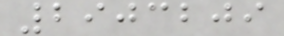2903209
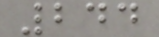244
